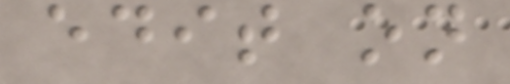edit on
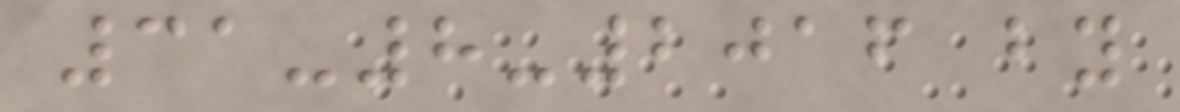31-8-2016 by
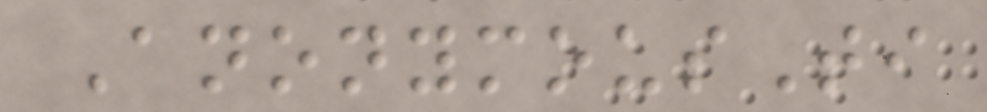AnonymousTi
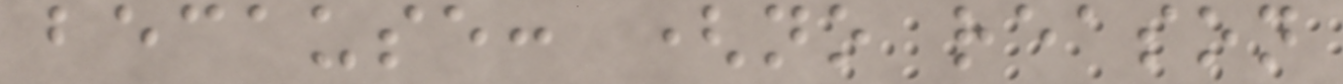because: (no reason
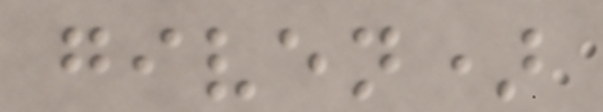given)
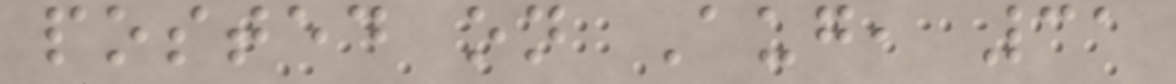posted on Aug, 31
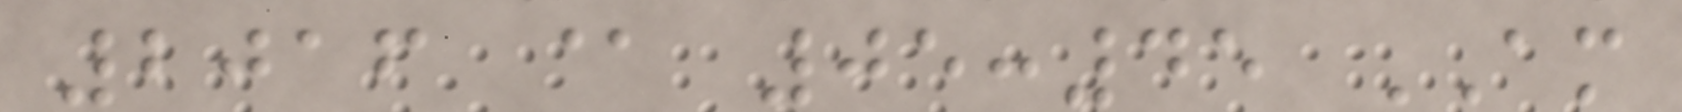2016 @ 05:45 AM
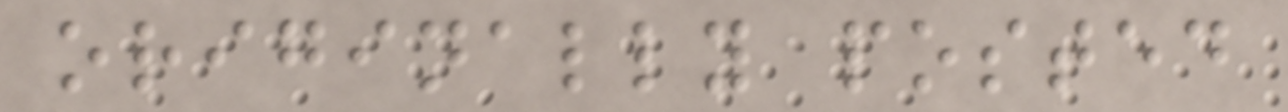originally posted
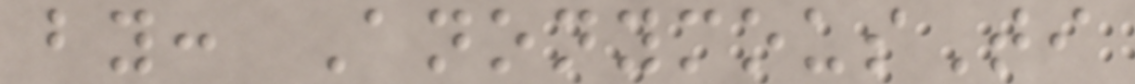by: AnonymousTi
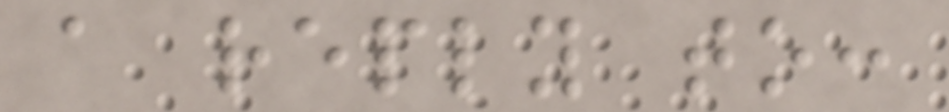a reply to:
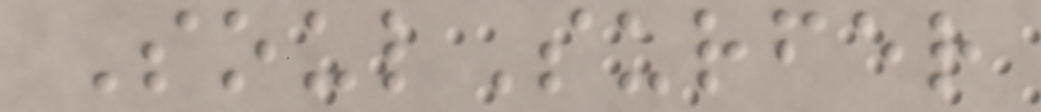SoulSurfer
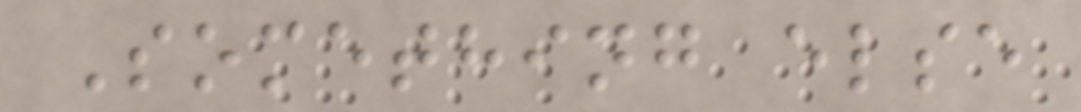Something else
